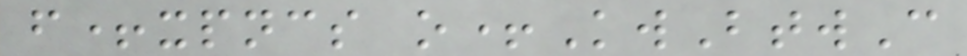f+xpncs o+KwBtwC
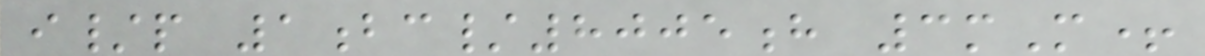i/p 1bc/8005h 3mM+
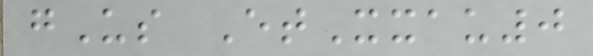gUs EtXxau0
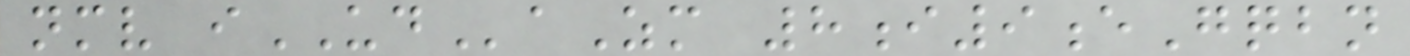nmv iUDaZm 8i9eGqbn
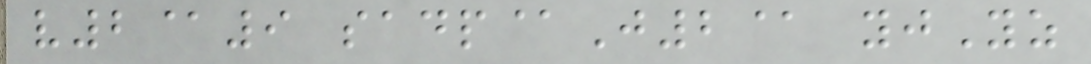v2@9 sadp@J2@ yjYz
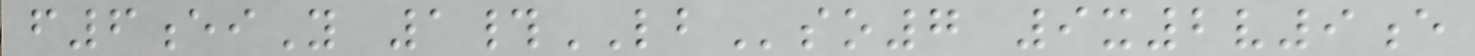f6eiY 1#LBso7 9x2v9e
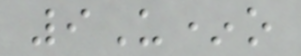9U*o
